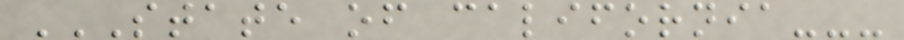STATE OF CALIFORNIA---
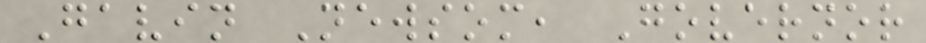Gavin Newsom, Governor
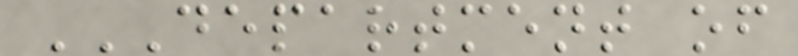DEPARTMENT OF
